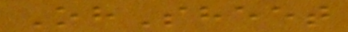OhSheet
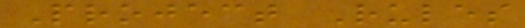Project Rules
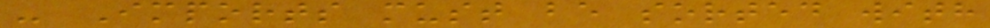- Imports must be sorted with
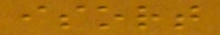isort
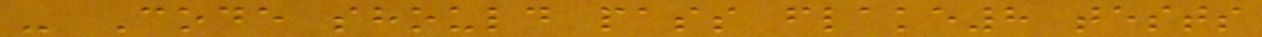- Code should pass flake8 tests
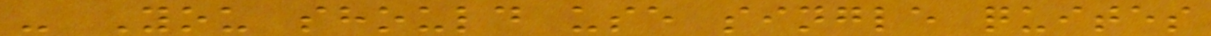- You should use single quites
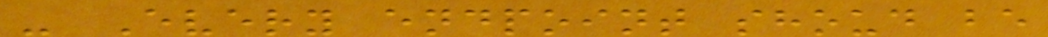- Every endpoint shoud be
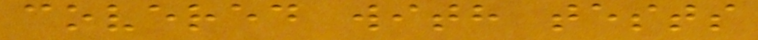covered with tests
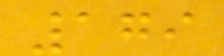179
